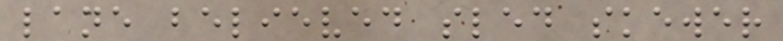lane believed sled skewer
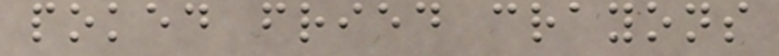poked fried crayons
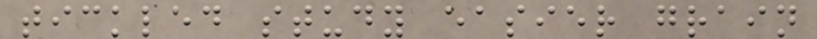tickled study easier grain
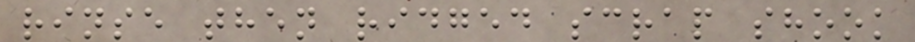rinse then ridged scrap shook
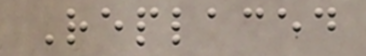Replaced
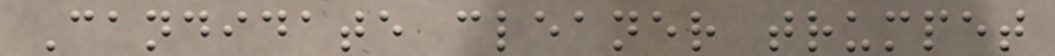Candidate cleaner trumpet
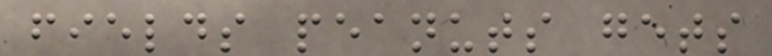fields peanuts gets
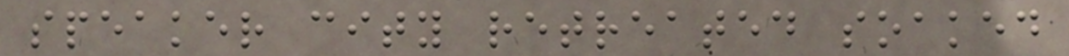speaker city retreated soaked
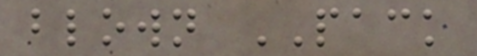blown PACK
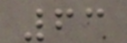63
